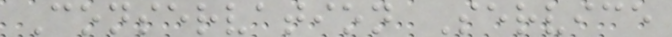Conservation Service
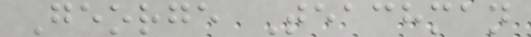George Teachman
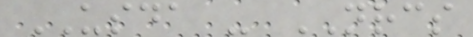USDA - NRCS
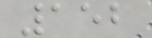152
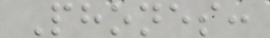Phones:
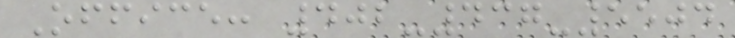Office: 402-437-5504
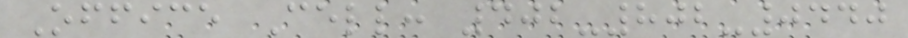Office Cell: 402-802-0440
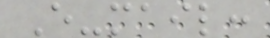E-mail:
